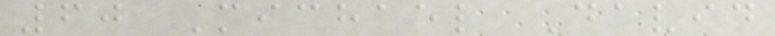60 Michael David
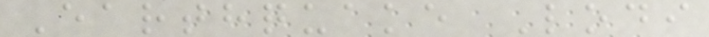Earthquake Lodi
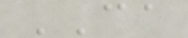CA
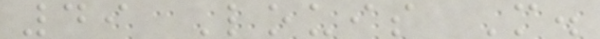49 Louis M.
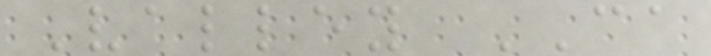Valley CA
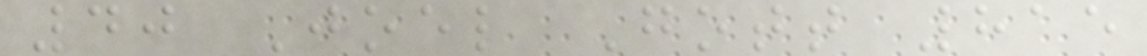40 Joel Gott 815
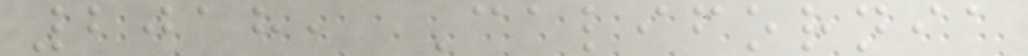2018, California
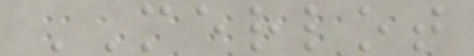MERLOT
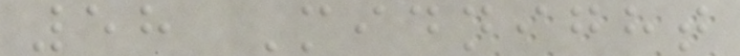58 Midnight
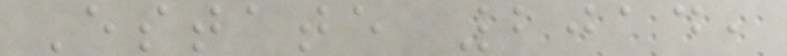Estate 2014,
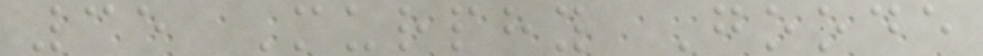35 Murphy Goode
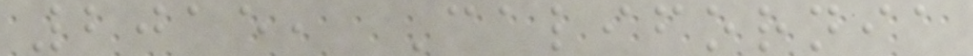2015, California
